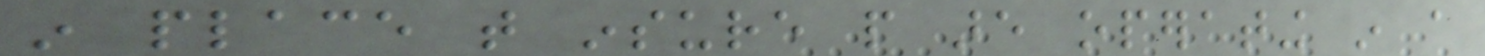in place that insure people are operating in a
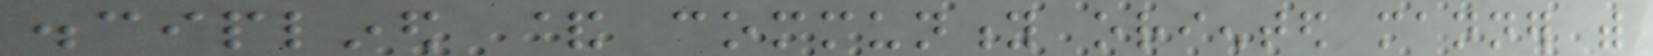disciplined & community oriented manner with
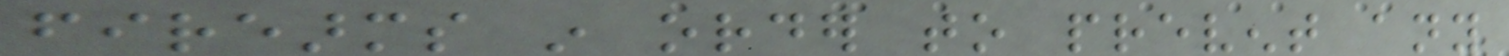firearms in order to prevent any
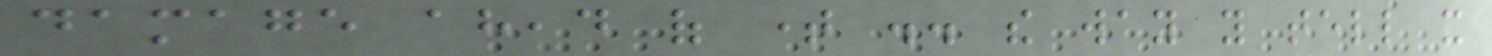damage ahead of time .. the way you tell it
